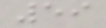59
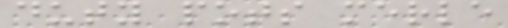duty pots merle
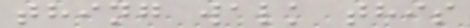thing walk this
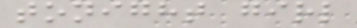tonight girl
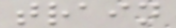train
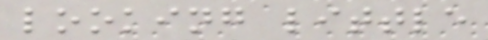looking little
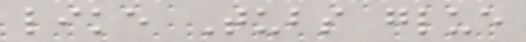like Tubs glue
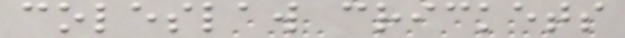coleslaw crickets
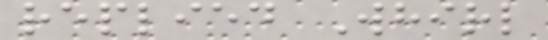replied Whirl
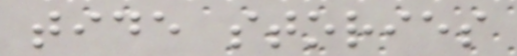tide stories
